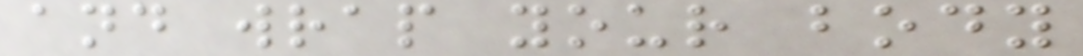and wrap your body
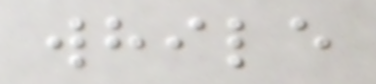while
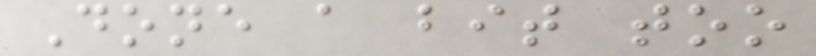Done a bit too
